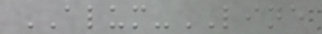ALUM-LINE
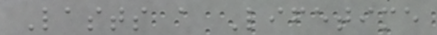Lasts a Lifetime
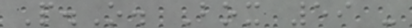P.O. Box 59 -
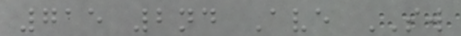715 2nd Ave SW
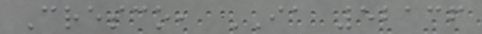Cresco, IA 52136
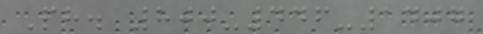Ph. 800-446-1407
